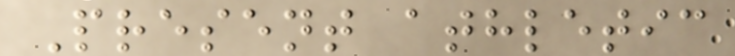Present athletic
